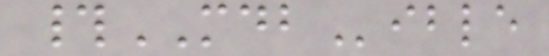#MDBible
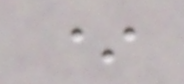*
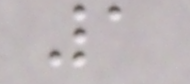1
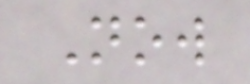Now
